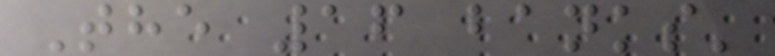The 16 banks'
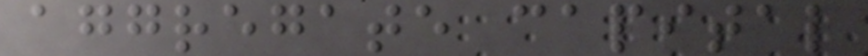aggregate capital
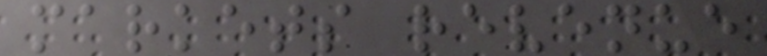markets revenue
